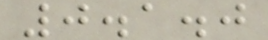0.1.0
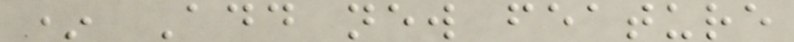* Add new feature
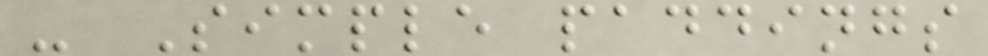- Simple paddings
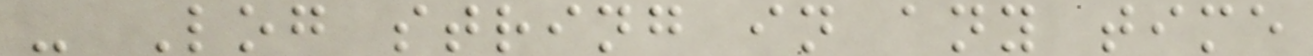- Log string in any time
